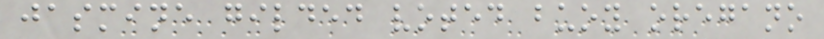jasmine gilded voted buoy oregano
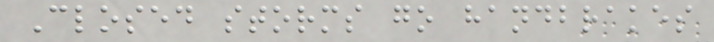Closed storms go handbrakes
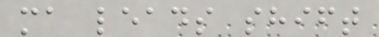ma leads shift
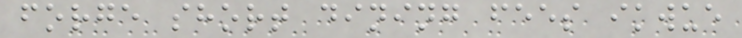forge short dining fees ikwue
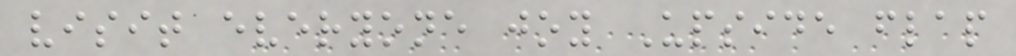visit everyone joy Upside flap
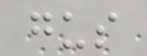gus
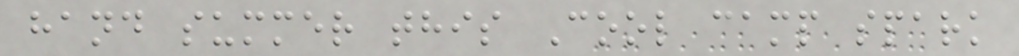hand summer this Cool camp spark
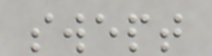swept
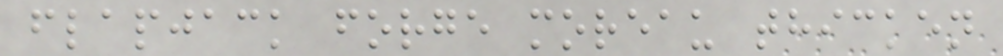flapjack forge moreau thicken
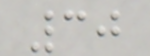30
